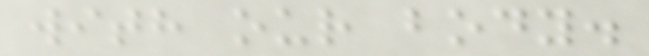with our body.
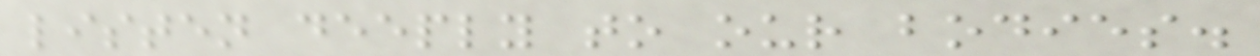listen deeply to our bodies.
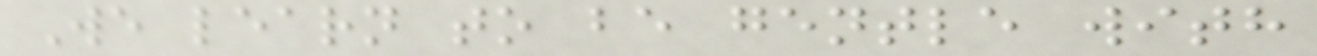We learn to be gentle with
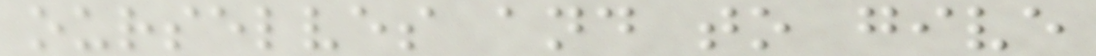ourselves and to give
